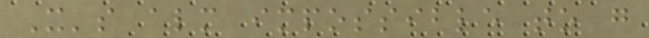It's almost impossible to go
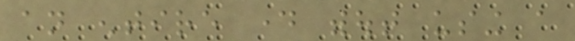an entire day without using a
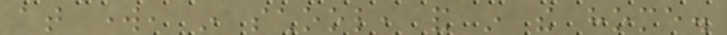at work, in school, and in the home.
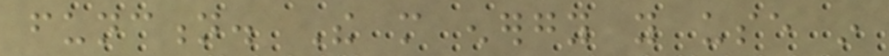function. The more energy you use in
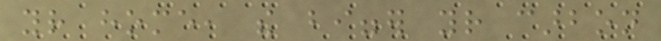your home, the bigger your carbon
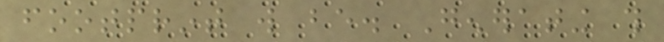footprint will be. Generating this
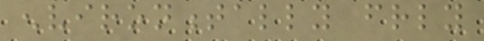environmentally friendly
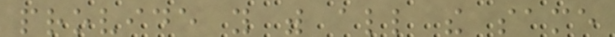provide you with all the same
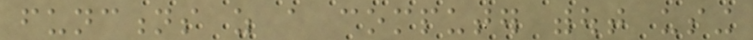functions as a computer without using
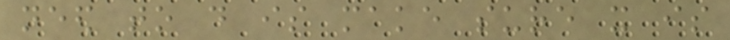need to do is make sure it is
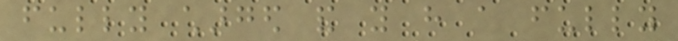fully charged and you have a fully
